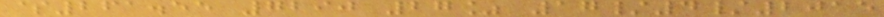$261.55 7290 27% 17/4/2015
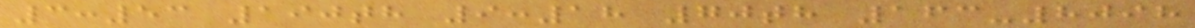3:53 190th 9:18 70th 163-8098
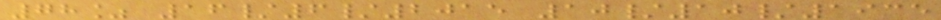78% 16/6/2015 10/10/1935
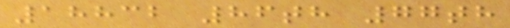18832 86th 77th
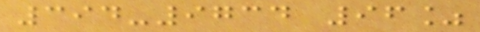394-9734 96%
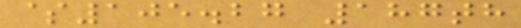$105.27 187th
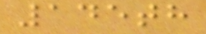145th
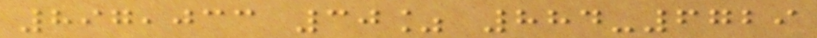897,033 30% 884-6729
